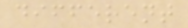different
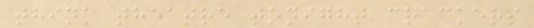think theatre tonight crackers
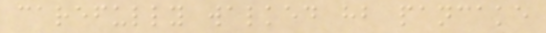carefully walked hb pancake
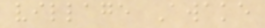village Awake
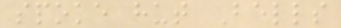spoke hut Bells
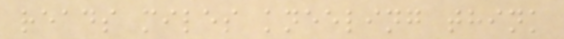reads miles kneeling think
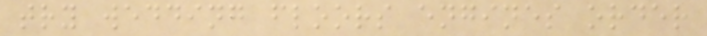try wedding floors engines order
